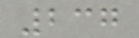237
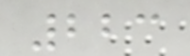223
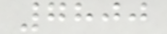7800
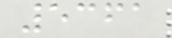5361
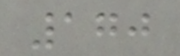170
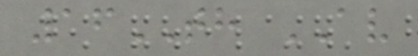16TH AV
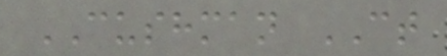CUSHMAN CT
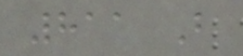811 B
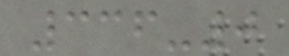336-0
